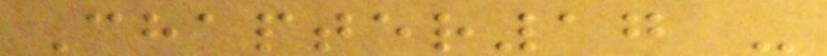Chapter17 -
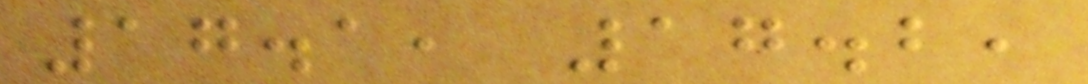17.1, 17.2,
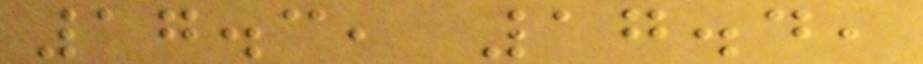17.3, 17.4,
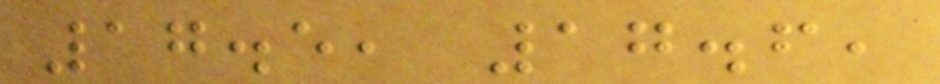17.5, 17.6,
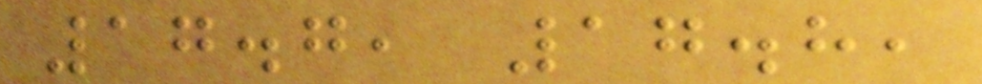17.7, 17.8,
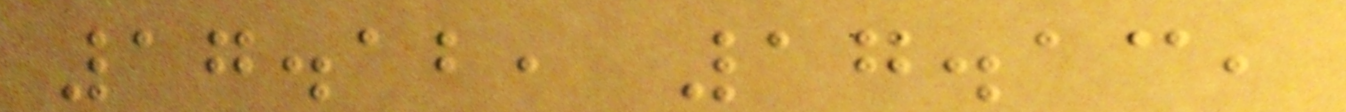17.12, 17.13,
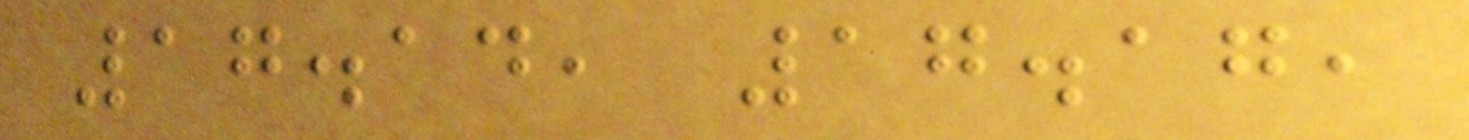17.14, 17.17,
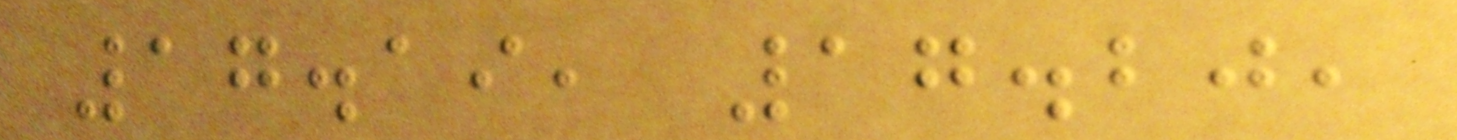17.19, 17.20,
